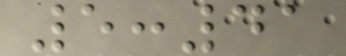5:41
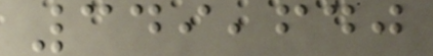349,640
